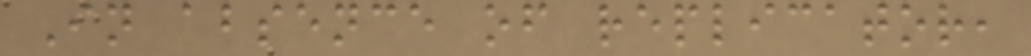In absence of replicator,
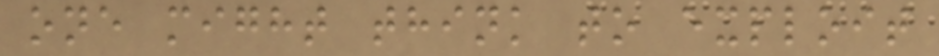one might think to exploit
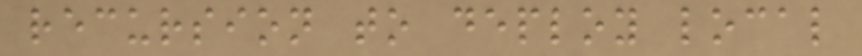recursion to deploy local
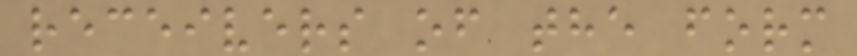receivers of the form
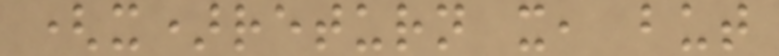(x)return x, but
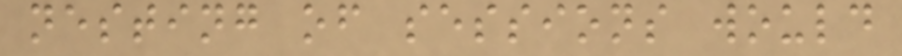nesting of sessions would
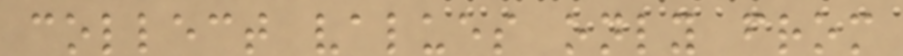collect values only from
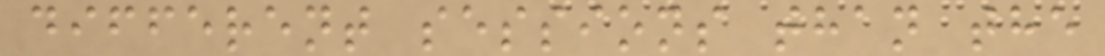different sessions than the
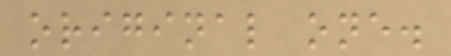original one.
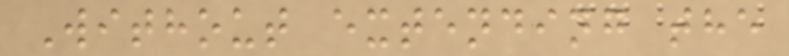Without extending the
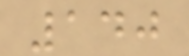140
